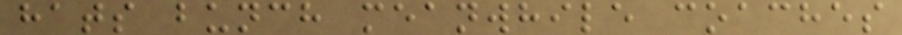hats bunch meanwhile coaches
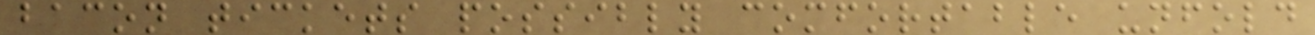bacon tickets possibly comfortable unfold
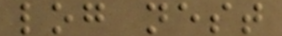log nest
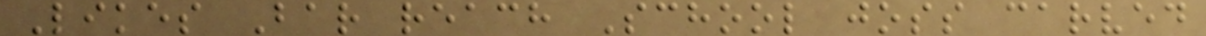Likes Bar reach School joss carved
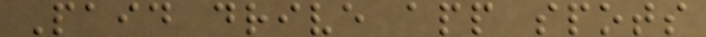Paid drive app spots
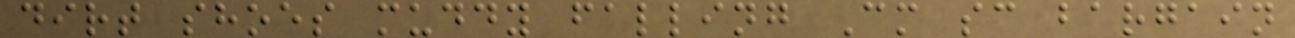dirt shoes muddy falling Cm sc bargain
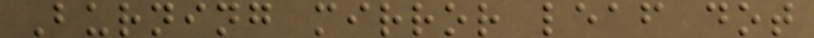Burning mirror leaf dot
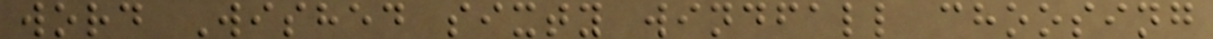word Wished sixty windfall choosing
